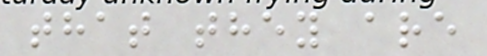that they are
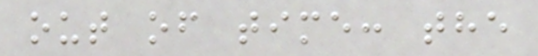out of time: the
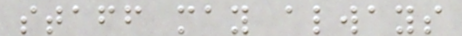staff may always
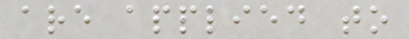are applied to
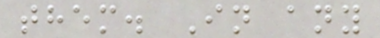them. In any
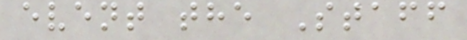event the Staff
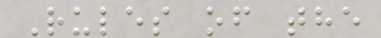Rules of the
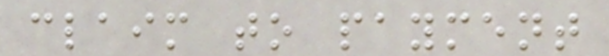claim to payment
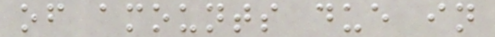of amounts due in
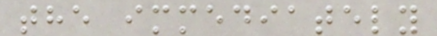the immediately
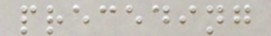preceding
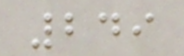249
